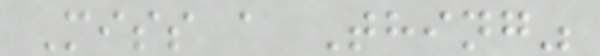Miss a Thing"
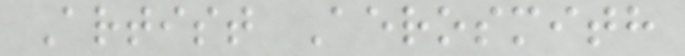Artist Aerosmith
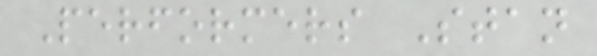Performers Stan
